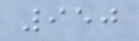950
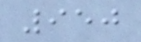950
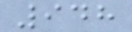948
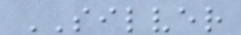SILVER
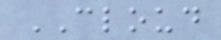CLOUD
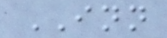INN
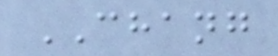CHANG
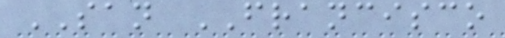SAN FRANCISCO
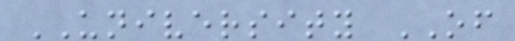UNIVERSITY OF
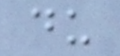du
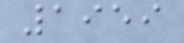1959
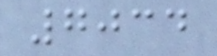7034
